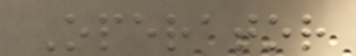Operator
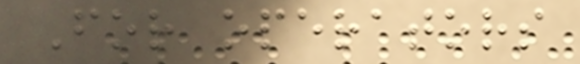For operators
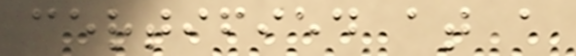certified at a
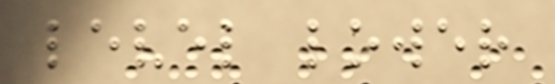level lower
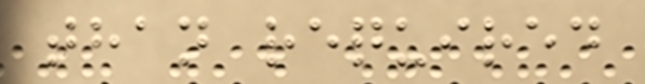than required
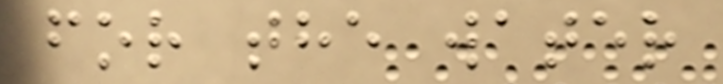for the water
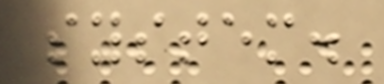system.
